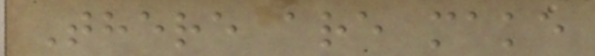There are make
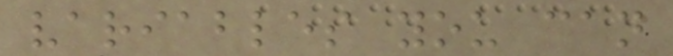variables you can
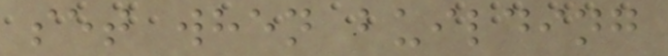set when building
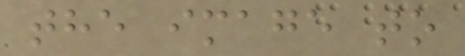the image to
